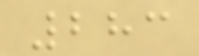283
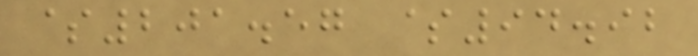$201.57 $94.92
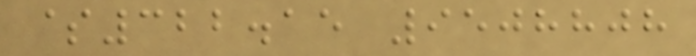$322.15 9508808
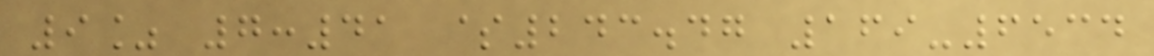9% 7:41 $243.47 169-6534
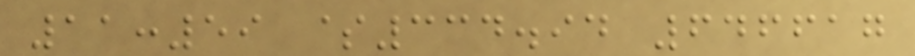11:59 $334.94 646617
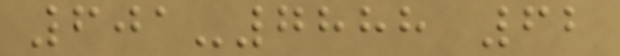601-7888 62
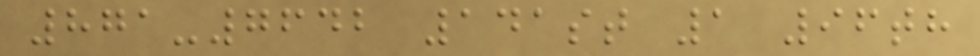871-7642 141st 1 96th
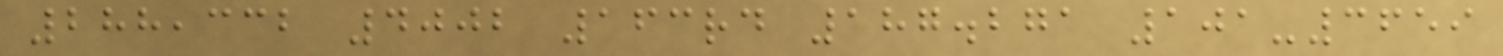288,332 4002 163rd 187.271 101-3659
